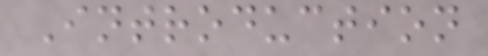Introduction
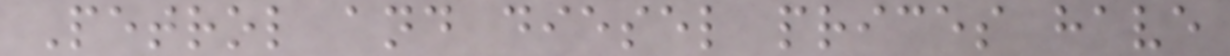Petrol and diesel prices have
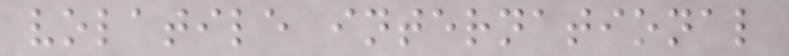volatile international
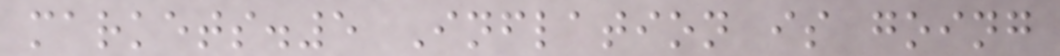markets.5 Inflation is going
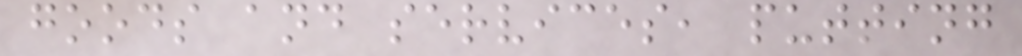goods and services, putting
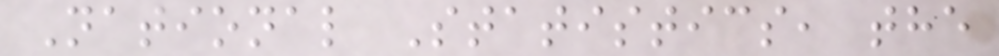National Statistics, the
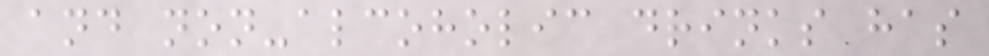and non-alcoholic drinks has
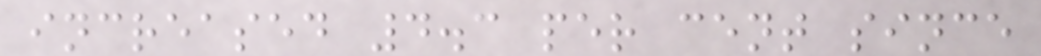increased 4.3 per cent since
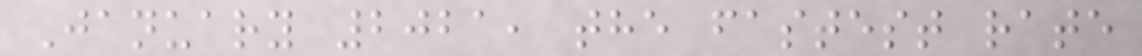January 2021, the fastest rate
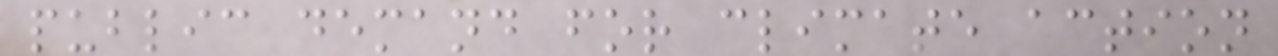public demand for climate action
